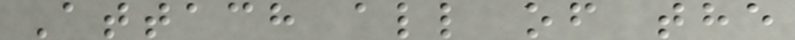Attach all of the
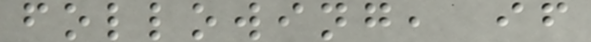following, if
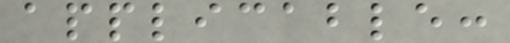applicable:
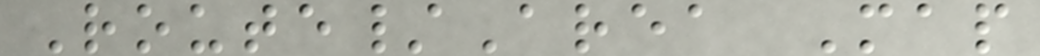Route/Area Map
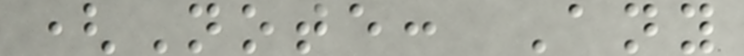(Note: Any
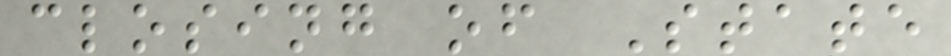closing of State
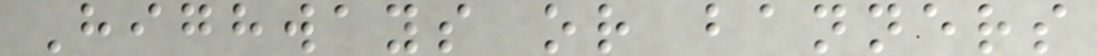Highways or banners
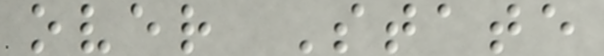over State
